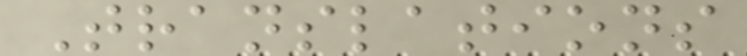Translations
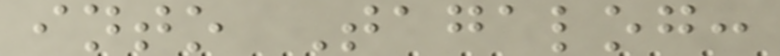into Tagalog:
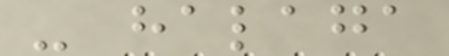- halaga
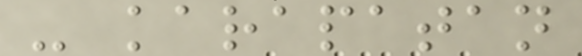- karapatan
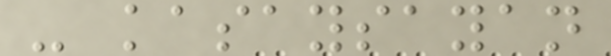- kasaysayan
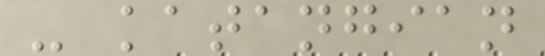- katangian
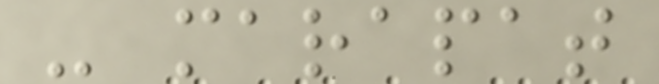- marapat
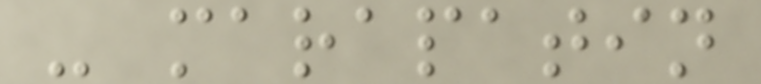- marapatin
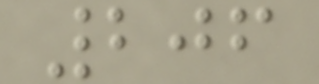206
